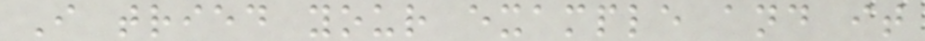I tried your example and it
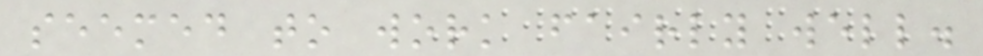seemed to work fairly well.
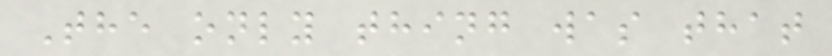The only thing was that
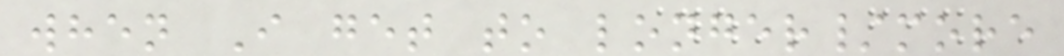when I get to longer/more
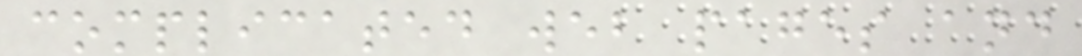complicated web pages and
